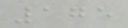175
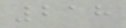218
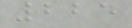225
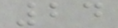24
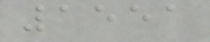1551
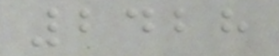2428
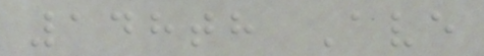148th Ave
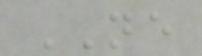NE
